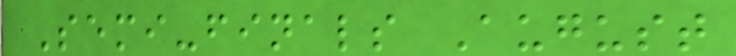Semi-finals August
